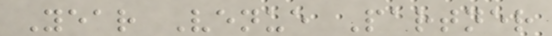Year Venue Partner
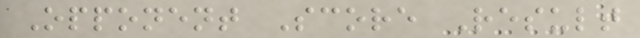Opponent Score Result
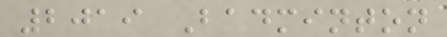2019 Badminton
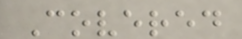Covered
